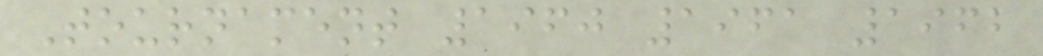Tournament 1960 1961 1962
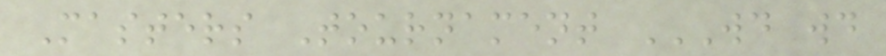Masters Tournament WD WD
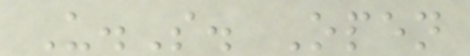U.S. Open
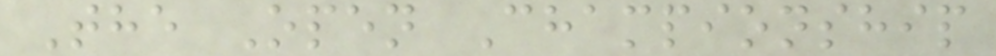The Open Championship
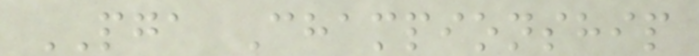PGA Championship
